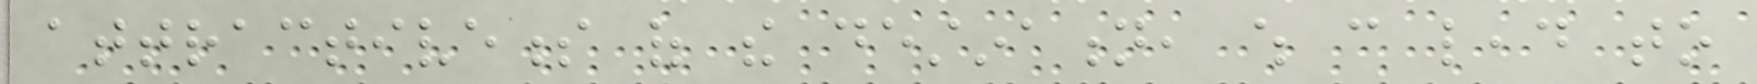attractiveness of the destination, which can lead to
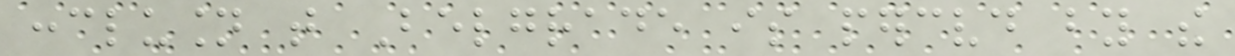conclusion that Belgrade is perceived by the
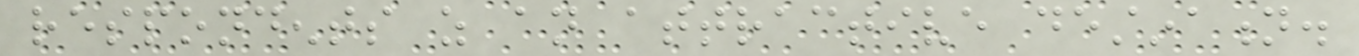respondents as an attractive destination.
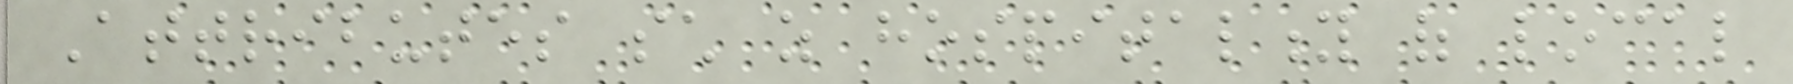Attributes such as hospitality of local
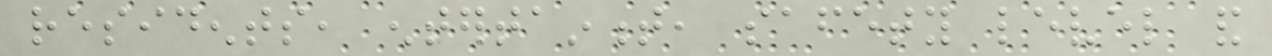residents, entertainment, safety level and
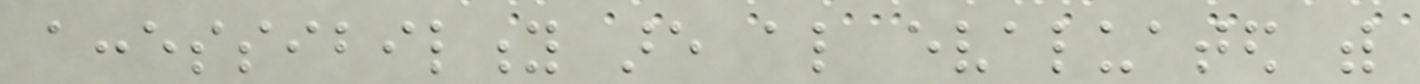accessibility are also evaluated with
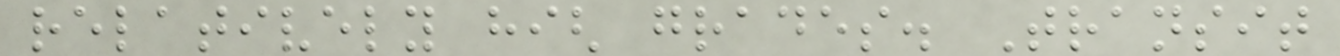relatively high grades. Transit
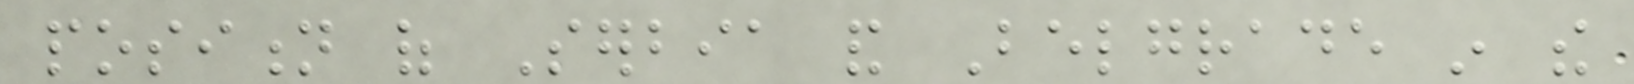position of Serbia and Belgrade in the
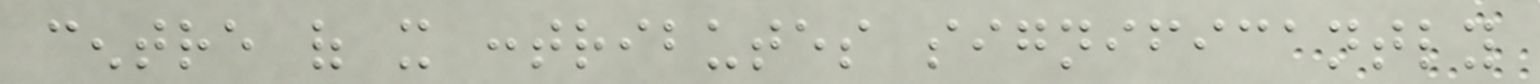centre of it contributes significantly
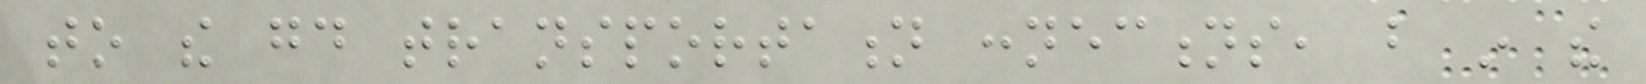to the good transportation connections, but in the
